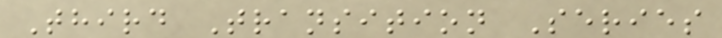Third Transition Series
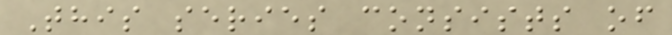This series consists of
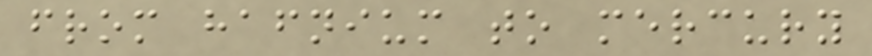from hafnium to mercury
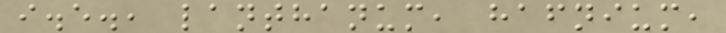i.e., lanthanum, hafnium,
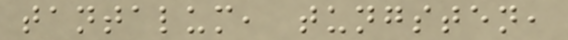tantalum, tungsten,
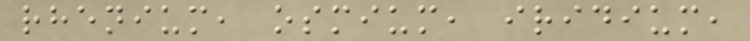rhenium, osmium, iridium,
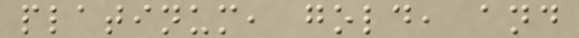platinum, gold, and
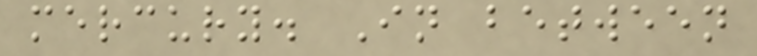mercury. In between
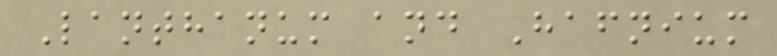Lanthanum and Hafnium
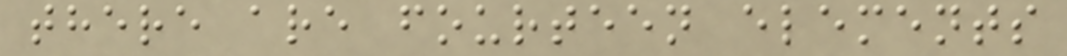there are fourteen elements
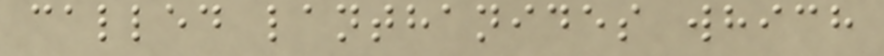called lanthanides which
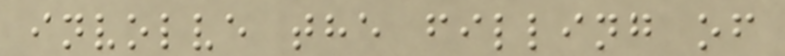involve the filling of
